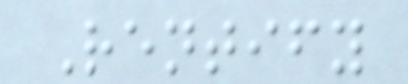Rentify
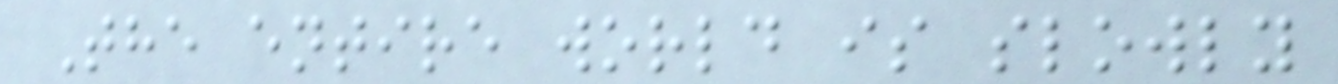The entire world is slowly
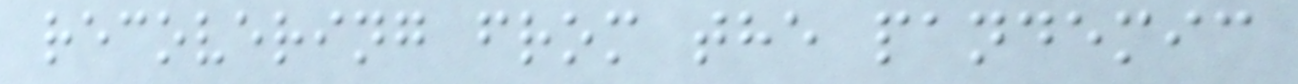recovering from the pandemic
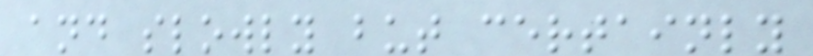and slowly but certainly
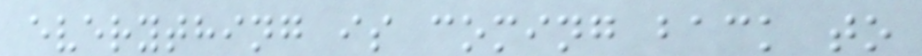everything is coming back to
